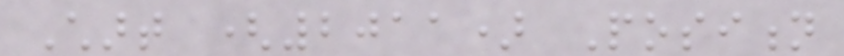Chart (2011) Position
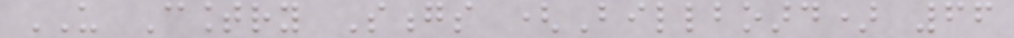US Country Songs (Billboard) 66
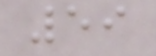59
